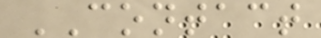CONTACT
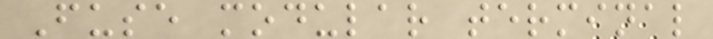Fuse modular terminal
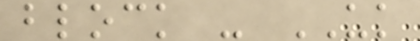block - UK
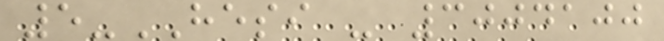5-HESI - 3004100
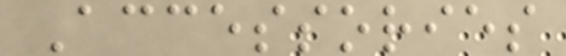Accessories
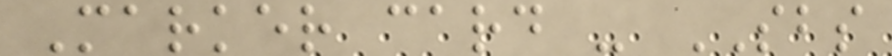Marker card - SBS
